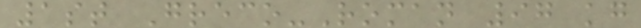1st Greco-Roman 97 kg
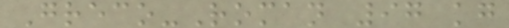Greco-Roman 97 kg
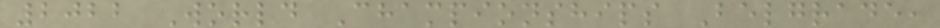2022 World Championships Belgrade,
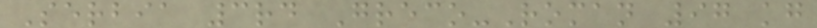Serbia 3rd Greco-Roman 97 kg
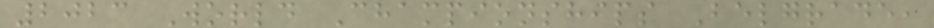2023 World Championships Belgrade,
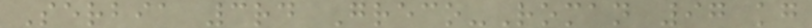Serbia 3rd Greco-Roman 97 kg
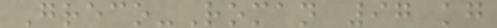Greco-Roman 97 kg
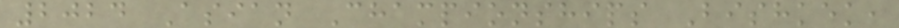2024 Asian Championships Bishkek,
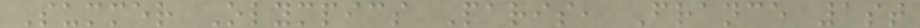Summer Olympics Paris, France 1st
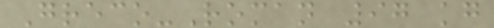Greco-Roman 97 kg
